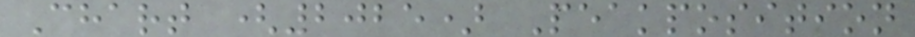Chart (2025) Peakposition
